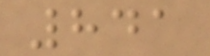841
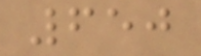650
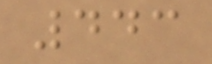443
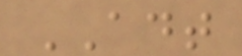ADT
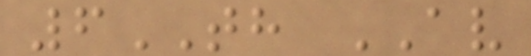6TH AV
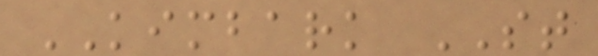KIMBARK ST
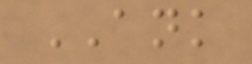ANK
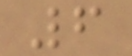6
